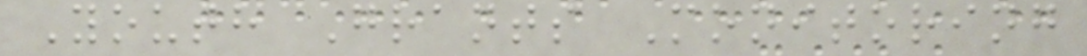Youth Grants Monitoring
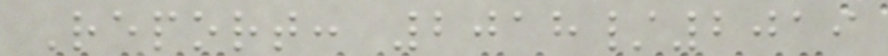Report: 2018/2019
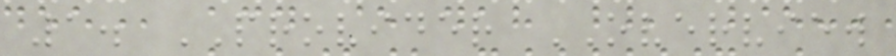1. PROVIDER OVERVIEW
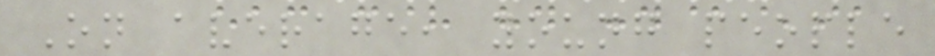On average, young people
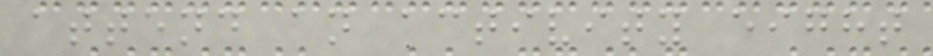attend an activity eight
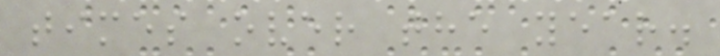times over the year.
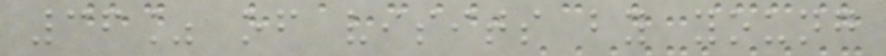36% of visits by young
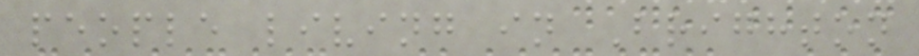people living in Brighton
